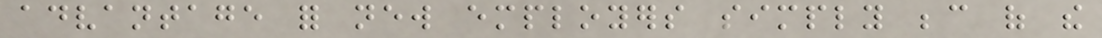advantage for new employers simply because of the
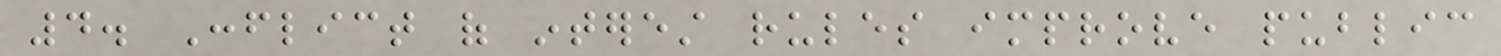4. Conflict of interest rules improve public
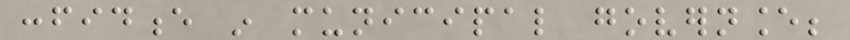confidence in municipal governance;
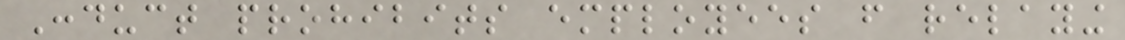Conduct prohibits employees from relaying
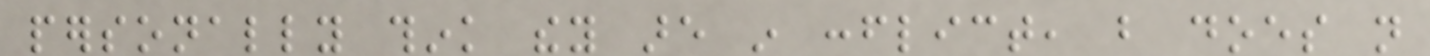personally think they are in conflict, but does not
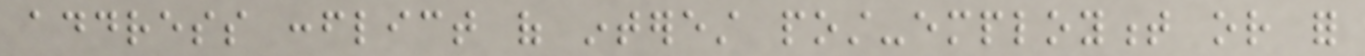address conflict of interest post-employment or for
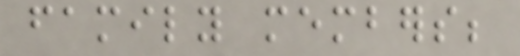family members;
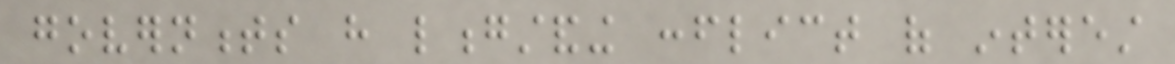governments have longstanding conflict of interest
